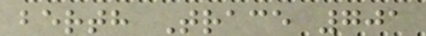berth Trace 701
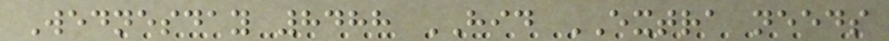Wednesday 8488 HID EXTRA needs
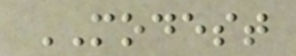MODEST
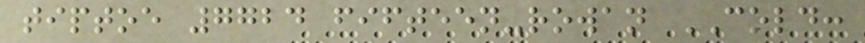tiptoe 7724 fifteen-rowan COLD:
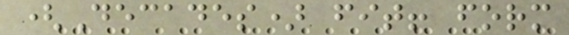(Decades) fit! form
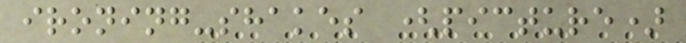ironing-shakes (picture)
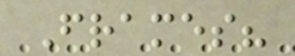Frames?
